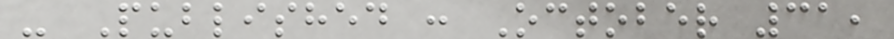- Published : October 31,
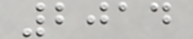2014
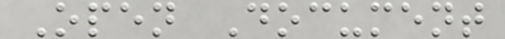Open Document
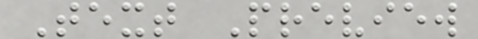Text Preview
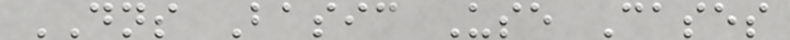DNS Basic Use Cases
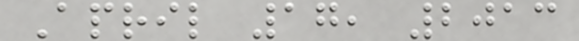April 17, 2013
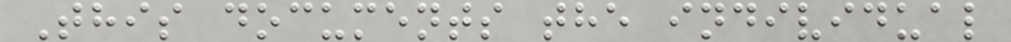This documents the individual
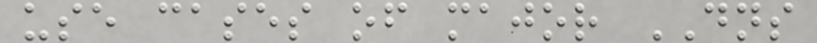use cases of major DNS
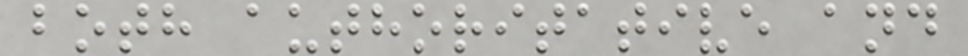both authoritative and
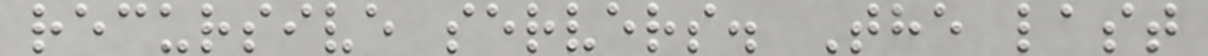recursive servers. The last
